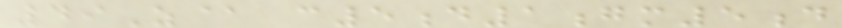49Z@ c5d1gm5d
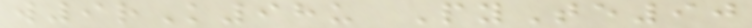w9rK98u PyTe90
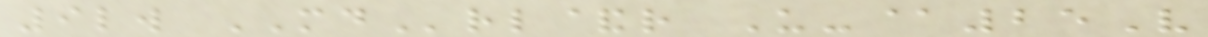9lw MDrl&r U-@25V
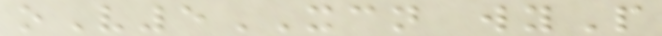oV5XCN wyP
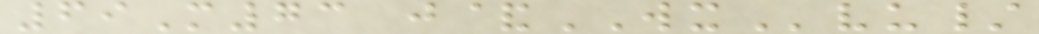69M73 j&WXvu/
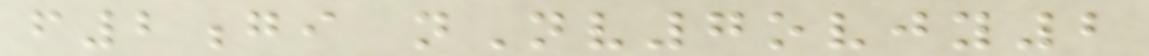f2gi nNv7ovjy2
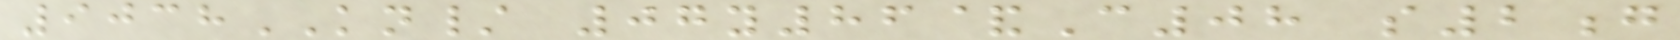9038KN/ 07y86&C08 s2g
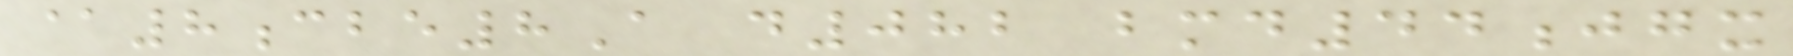@8cbe8A d082 bmd44jgx
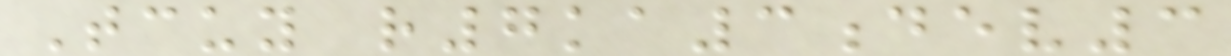Tcuy r7ka3dev3
